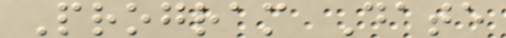Program Date
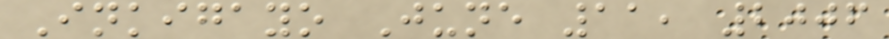Inkigayo June 11, 2006
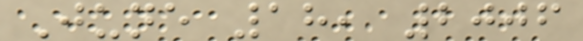June 18, 2006
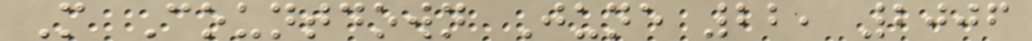M Countdown June 22, 2006
